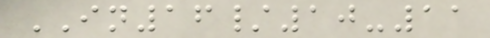IN16/10-11
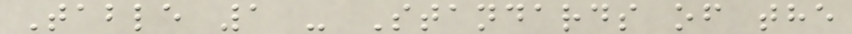Table 1 - Standards of the
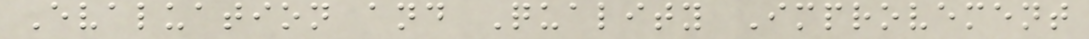Evaluation and Quality Improvement
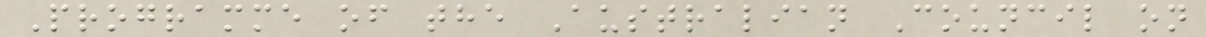Programme of the Australian Council on
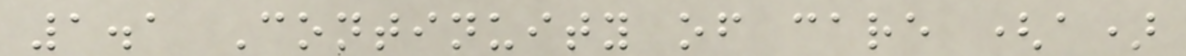1.1 Continuity of care (a)
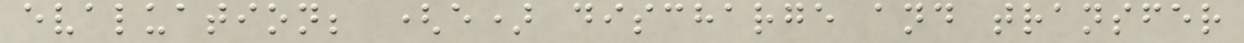evaluation; (e) discharge and transfer
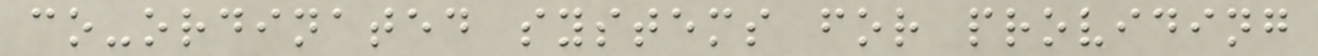co-ordinated systems for providing
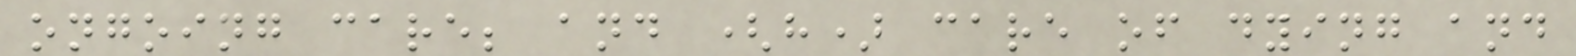ongoing care; and (h) care of dying and
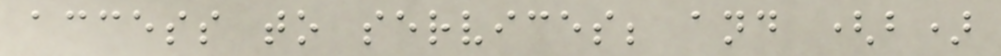access to services; and (b)
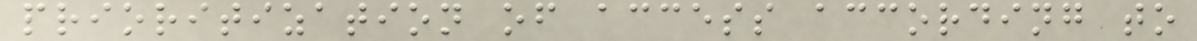prioritization of access according to
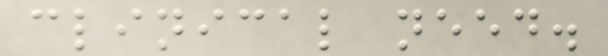clinical need.
